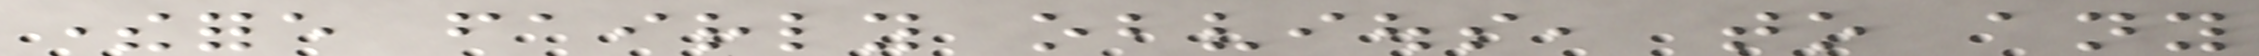therefore fairly obvious, to any
